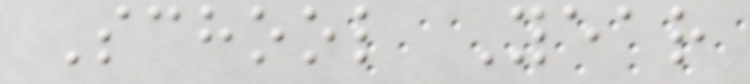School Year
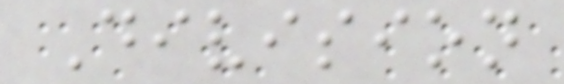Division
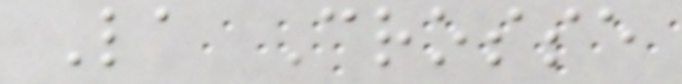La Crosse
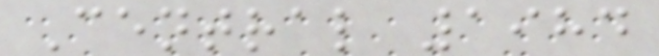Central 1984
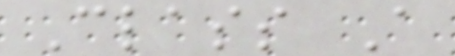Class A
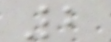2
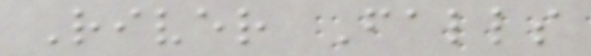River Falls
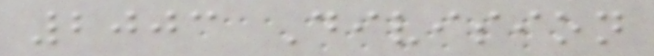2003 Division
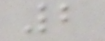2
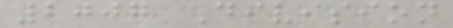2007 Division
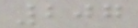207
